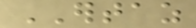ERTAZ
